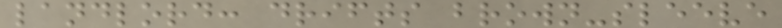landlord: drifts brown-sleeve
